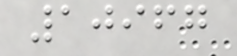10967
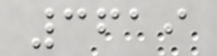3619
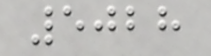5028
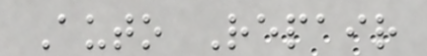Auto Repair
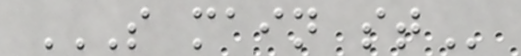S MAIN ST
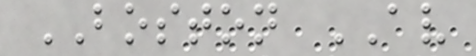BOSTON AV
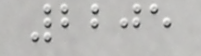2205
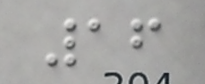16
